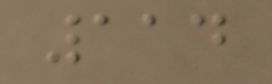114
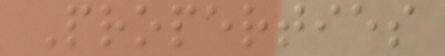Properties
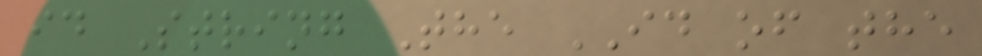id String The ID of the
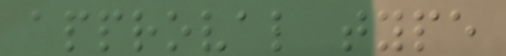approval type
